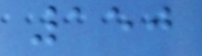150
